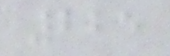225
